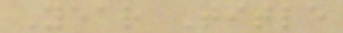Year Title
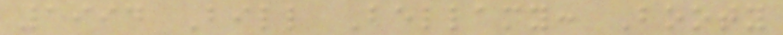1994 Bill Bellamy: Booty
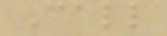Call
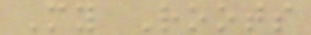My Roots
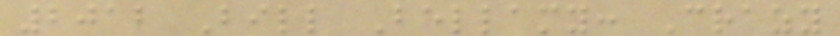2012 Bill Bellamy: Crazy
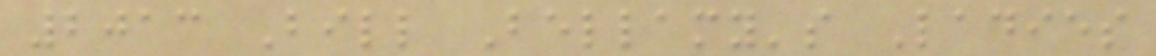2013 Bill Bellamy's Ladies
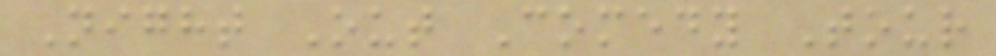Night Out Comedy Tour
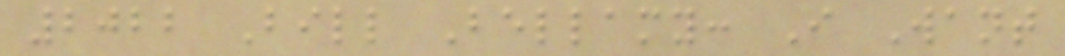2022 Bill Bellamy: I Want
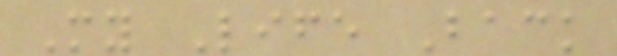My Life Back
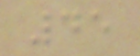45
